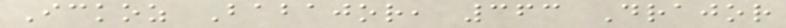Ickoz Babajor, 363 Drajor
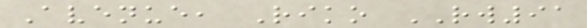Avenue, Riko RW91
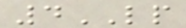4LP
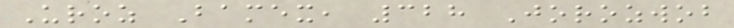Uroz Bamex, 328 Jorozwob
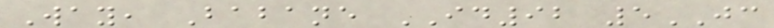Way, Babane ID92 5JC
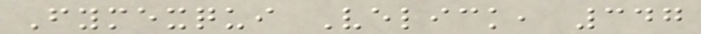Fymexqui Velick, 347
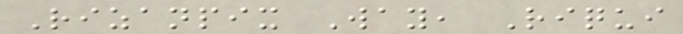Rizanpix Way, Riqui
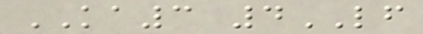KA3 4LF
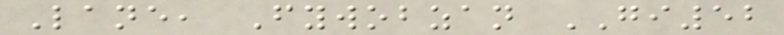Lane, Fywobzan GI52
